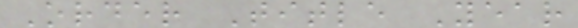Order Title Year
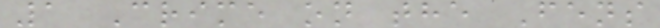1 Crime on the Fens
